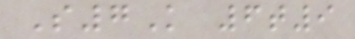S7K 6t9
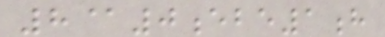8@0ebe1h
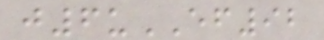j6uEF92
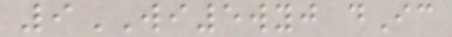9WI5wyj dIc
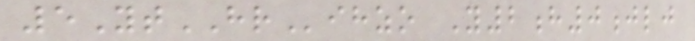5YtHRihzo Y2h0jlj
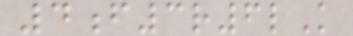4f3r6lK
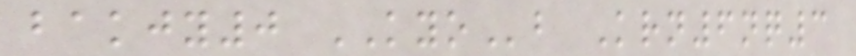bakjy0 KYOb Krn6nq3
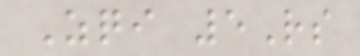Zqi 5Rs
